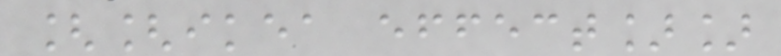[[ikea effect]]
